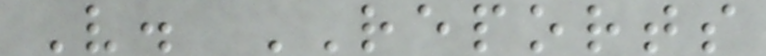V. REPORTS
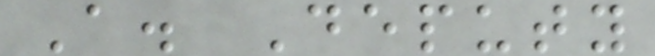A. Deputy
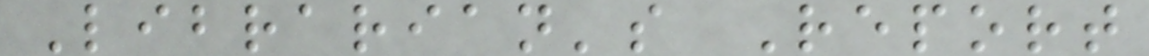Librarian's Report
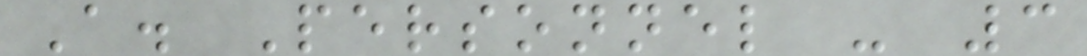A. Personnel - 3
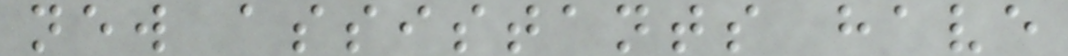new assistants have
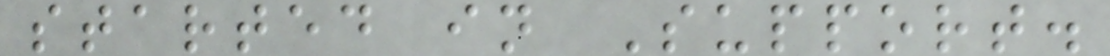started in Support.
